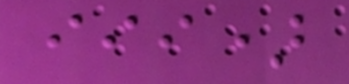iii)
